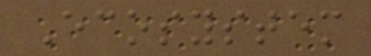Ecosystem
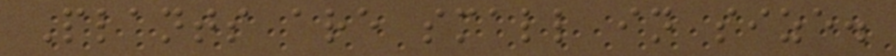Plants are small in size.
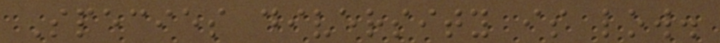Species diversity is low.
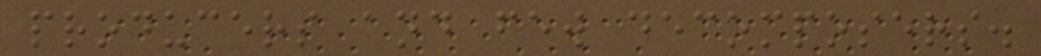producers and few decomposers.
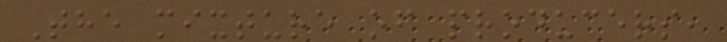The mixture of producers,
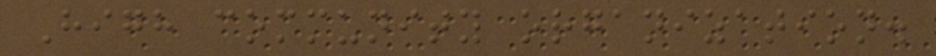High community organization.
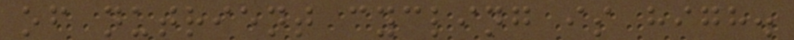of nutrient cycling is high.
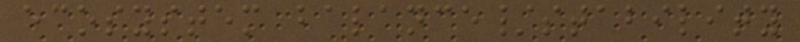ecosystem balance/stability
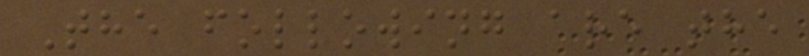The following are the
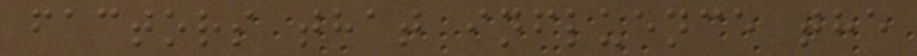factors that influence the
